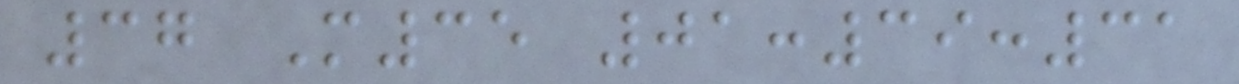37 M35 01:39:31
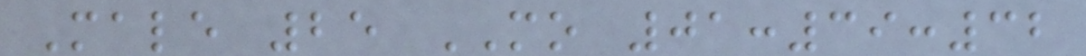Male 25 MO 01:39:32
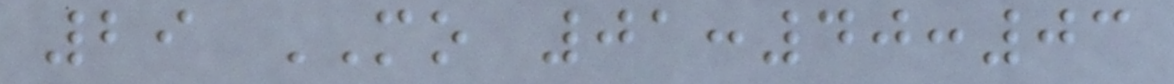29 MO 01:40:03
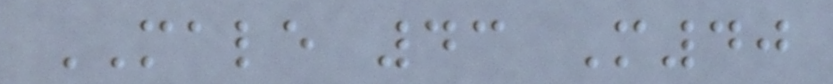MALE 43 M40
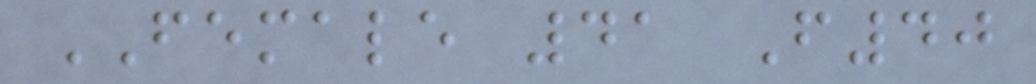FEMALE 41 F40
